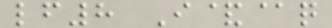lf8 I&@q
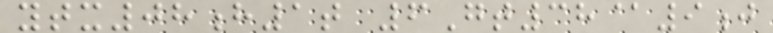ytx08h1t 6Gt38@9j
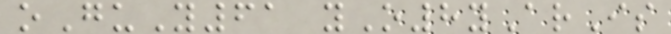oGuY61 yO8yArIs
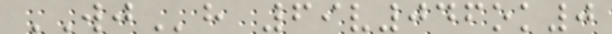WJh 69v046ok0
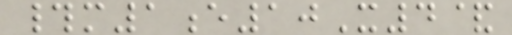#m1e10X4&
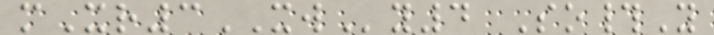mXr3XWy4 So#Y
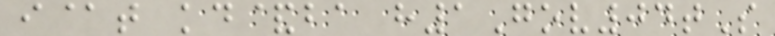i@t kd&ba h1Gov04tS
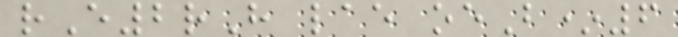rE2rH lae oeB*6
